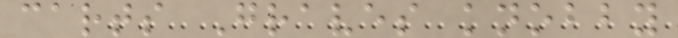carts Graves knobby
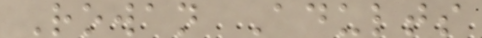Rowan Adults
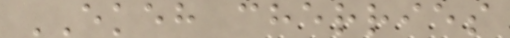EKEH cherries
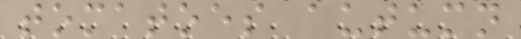tomatoes autumn
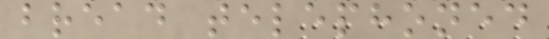bread telephoned
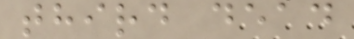third dead
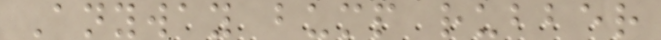Anyway bump rubber
